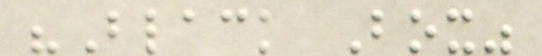"Black Box"
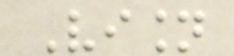Vision
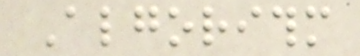Algorithm
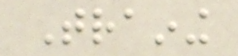Training
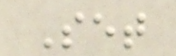Set
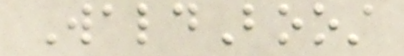WaldBoost
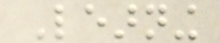Learning
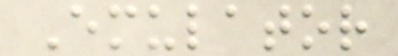Emulator
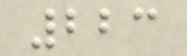223
